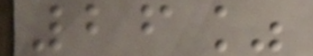26%
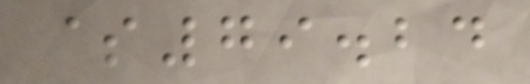$79.24
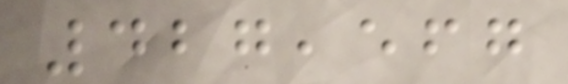427,567
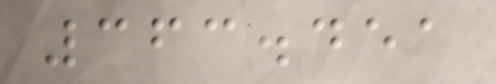363.451
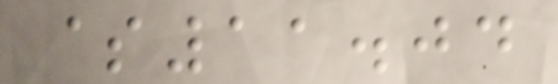$11.04
